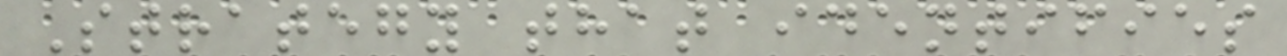Strategy that identifies
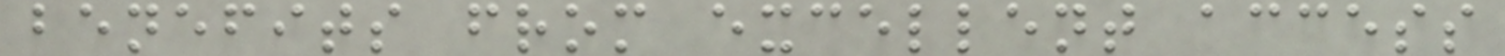benefits from excellent access
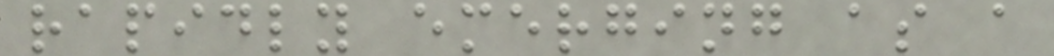rapidly emerging as a
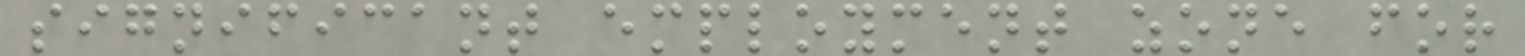significant employment zone for
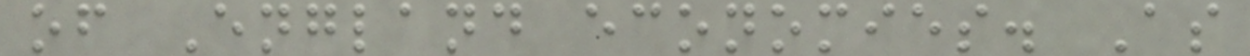of England economies. As
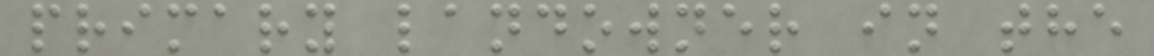primary landowner in the
